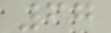67
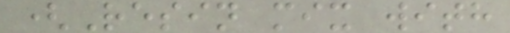(Resin mix with
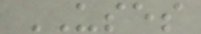USES
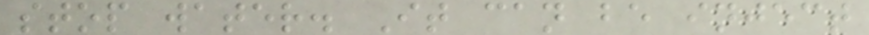stop water. It can be inject
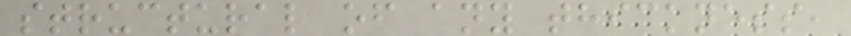structural of any thickness,
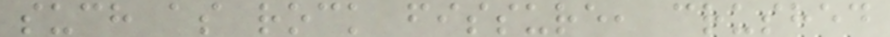such as rock fissure, crushed
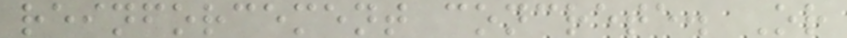reinforcement concrete. Or
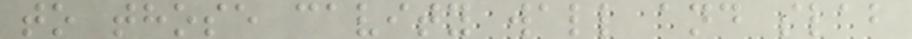to those cavity wall and slab
